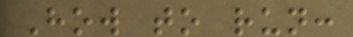How to run:
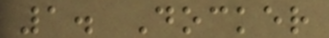1. Docker
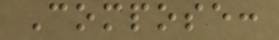Compose:
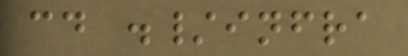cd ./infra
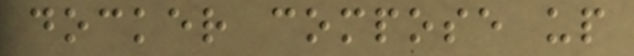docker compose up
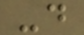-d
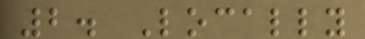2. Locally
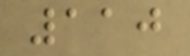110
